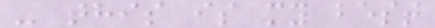- this is my best
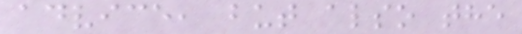advice, but also the
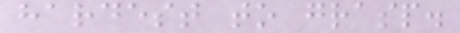hardest to grasp.
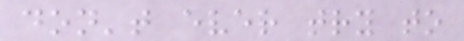don't ever try to
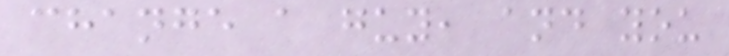change a guy, and you
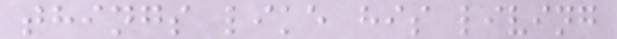things like his living
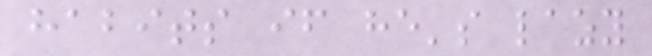habits if he's lazy
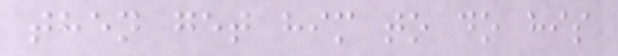then get him to do his
